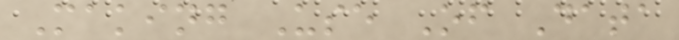Making Use Of Data
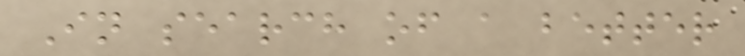In search of a better
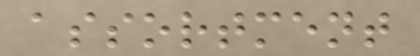assortment
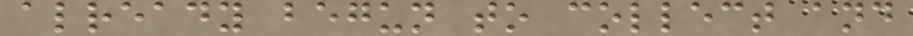already begun to collect and
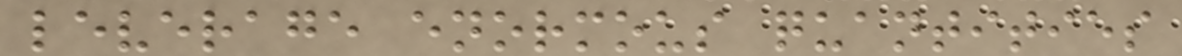leverage enormous quantities
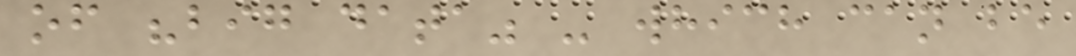of "big data" - which can be
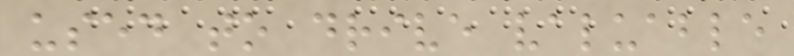used to drive valuable
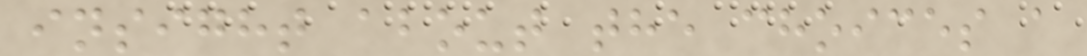insight about the choices a
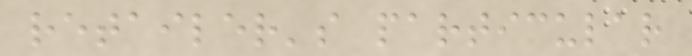retailer's particular
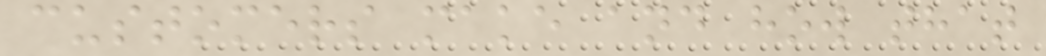customers make and how that
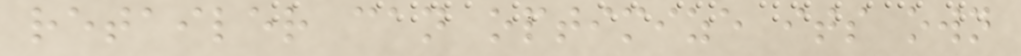retailer can optimize its own
